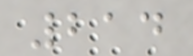214
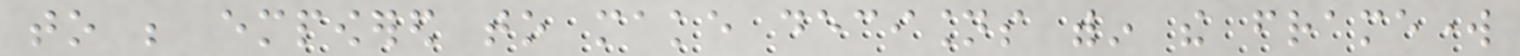to be empowered to make decisions within the framework
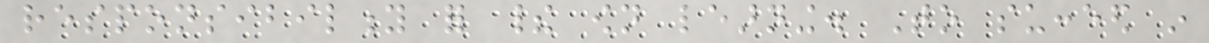responsibility for their own learning. To succeed in
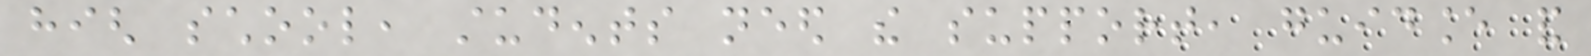high school, students need the support, guidance and
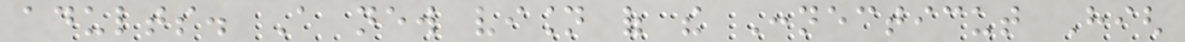adults. A new vision of the Connecticut High
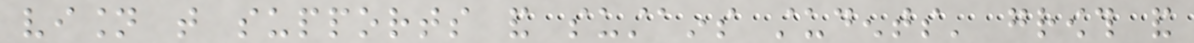vision that supports and sustains students' growth and
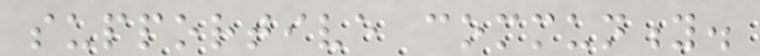supportive community.
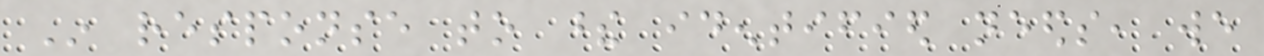In response to these identified needs, we
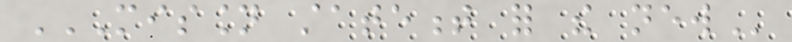MISSION STATEMENT FOR THE NEW
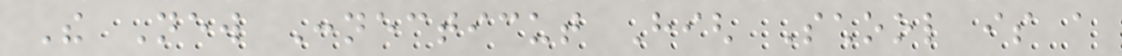The New Connecticut High School is a
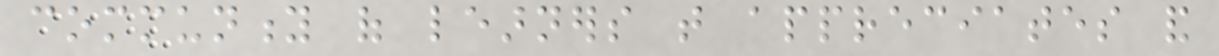community of learners that appreciates and
